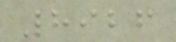8926
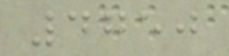4750
